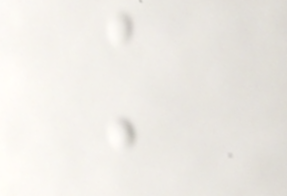k
